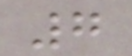7
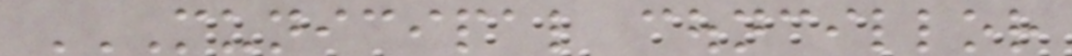MUNICIPAL COUNCILLOR
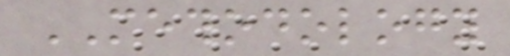METHODOLOGY
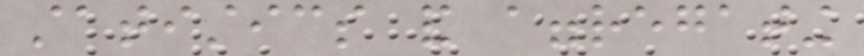statistics and aggregating
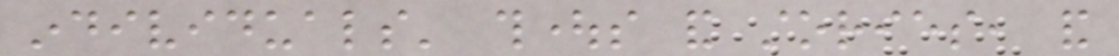individuals' thoughts and stories, and
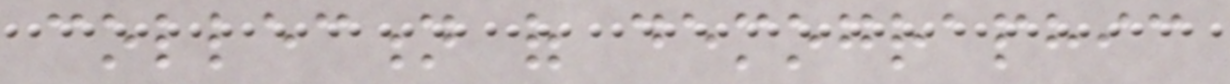collection of demographic
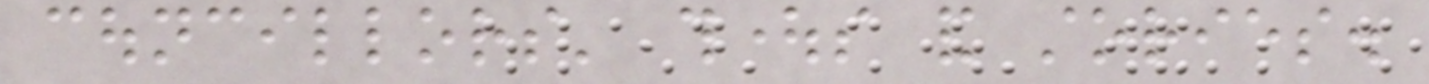councillors' thoughts and stories.
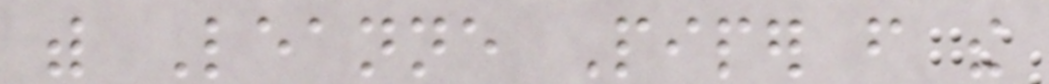with Leanne Piper from the
